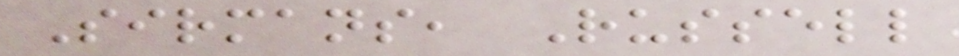Sirmans, Russell
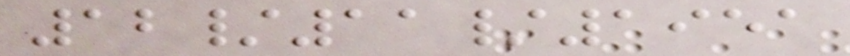12/11/1951
